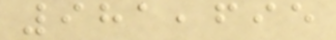981,695
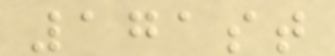171st
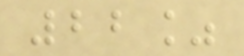22%
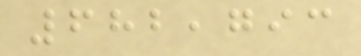682,793
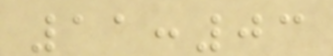11:03
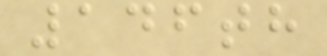146th
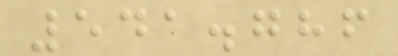541.786
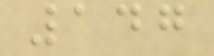147
